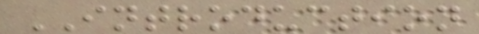INTRODUCTION
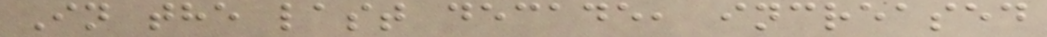In the last decade, increased
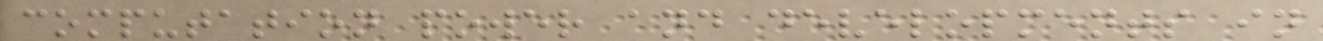computation power and developments in
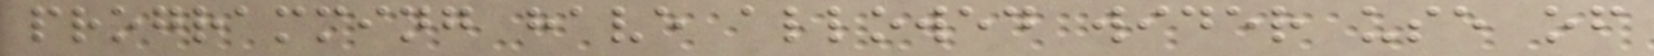programming have allowed wider use of
